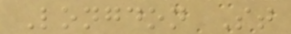Longdon St
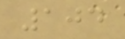104
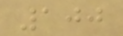100
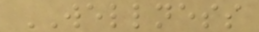WELLNESS
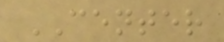CENTER
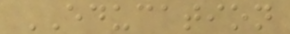EDUCATION
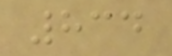834
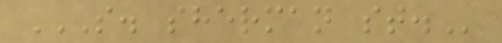S. SHERMAN ST.
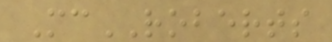McROBERTS
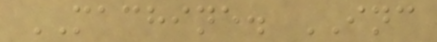MACHINE. INC
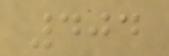404
